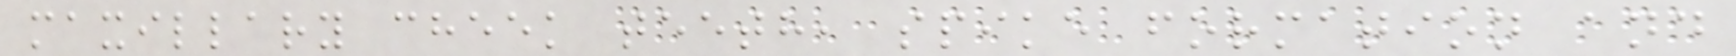maxillary cheek teeth, spike formation and
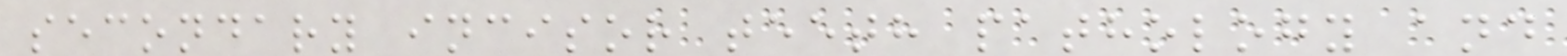secondary incisor teeth pathology and
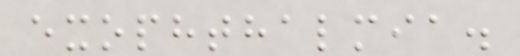exophthalmia.
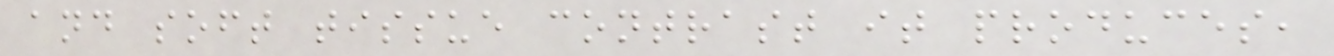and soft tissue contrast it produces,
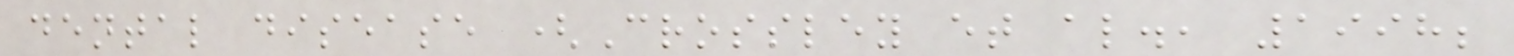dental disease (Crossley et al., 1998;
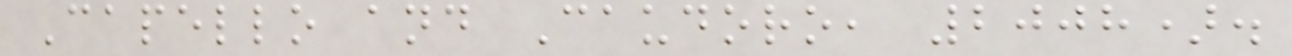Capello and Caudoro, 2008).
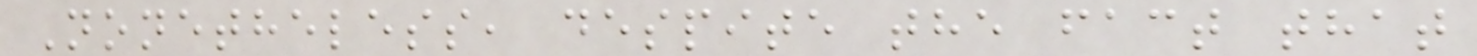Nonetheless, despite the fact that
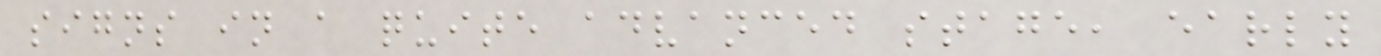signs in a quite advanced stage, early
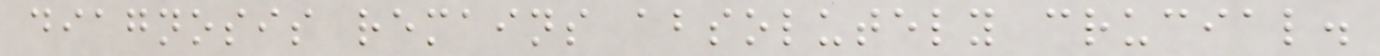diagnosis remains absolutely crucial.
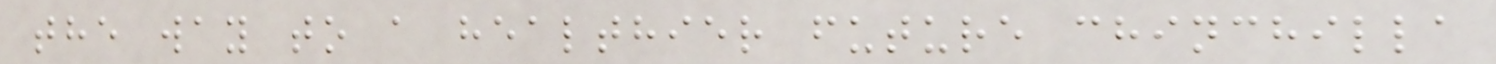the way to a healthier future chinchilla
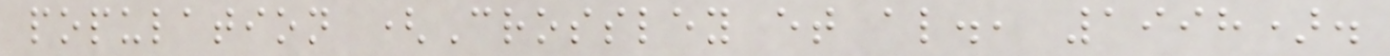population (Crossley et al., 1998).
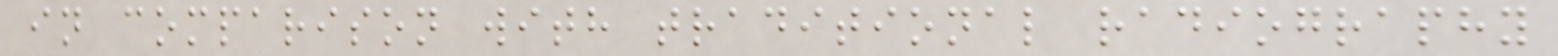in comparison with traditional radiography
